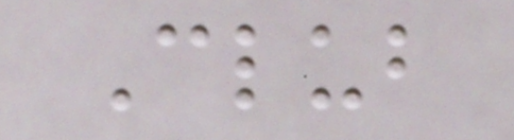Club
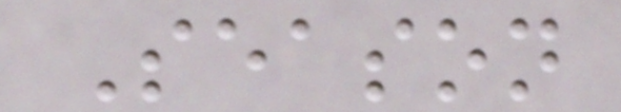Season
